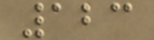123
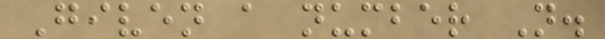Given a number N.
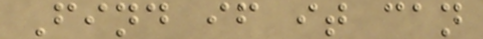Find if it can
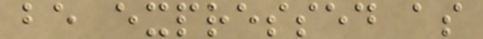be expressed as
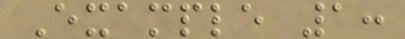Example 1:
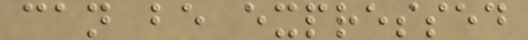can be expressed
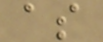as
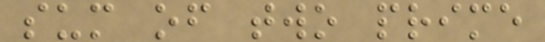sum of two prime
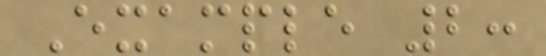Example 2:
